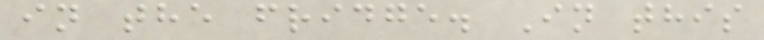in the fridge. In this
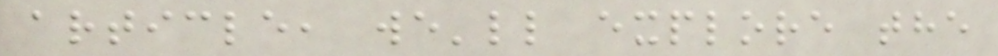article, we'll explore the
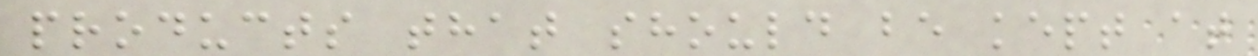products that should be kept at
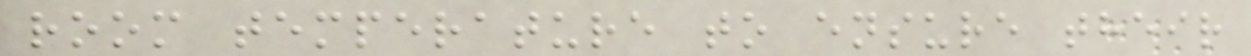room temperature to ensure their
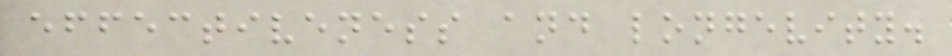effectiveness and longevity.
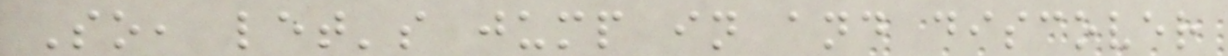So, let's jump in and discover
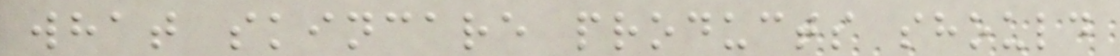what skincare products should
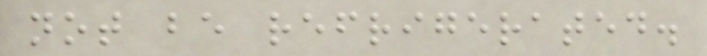not be refrigerated.
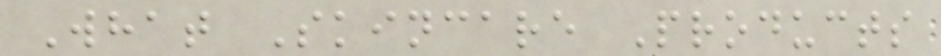What Skincare Products
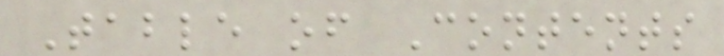Table of Contents
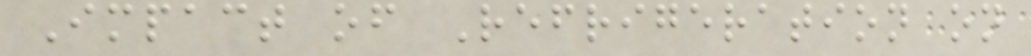Impact of Refrigeration on
